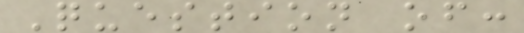Question of:
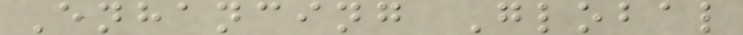Enhancing Global
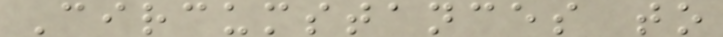Circumstances to
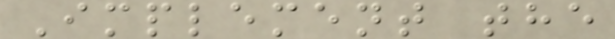Implement the
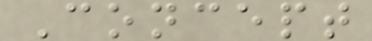Concept
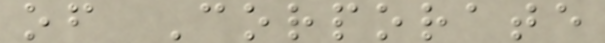of Corporate
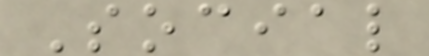Social
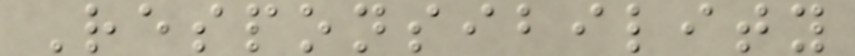Responsibility
